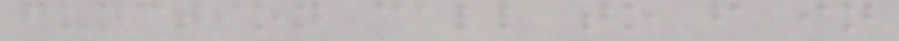function call to f in
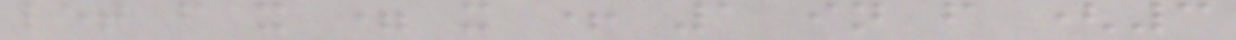let f x = x + 1 in f (3
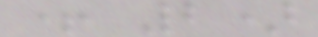+ 2)
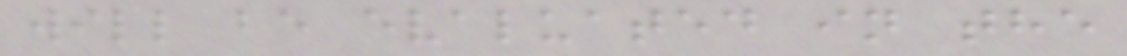will be evaluated in the
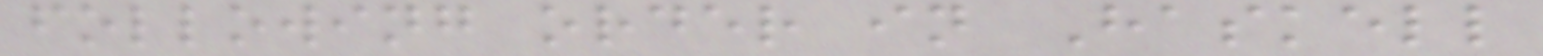following order in Haskell
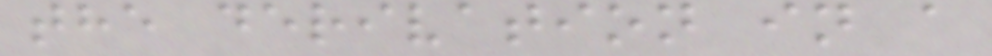the derivation in a
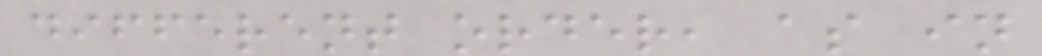different order, as in
